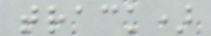track)
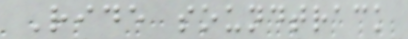Ride soundtrack
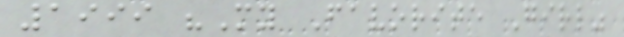1999 "My Favorite Girl"
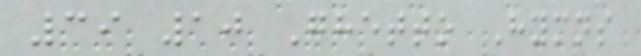39 10 Ghetto Hymns
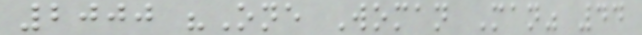2000 "One Woman Man" 44
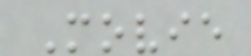Movie
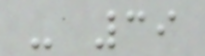- 39
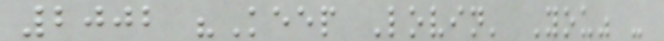2002 "Keep Lovin' You" -
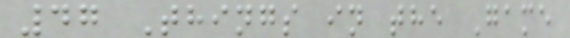47 Things in the Game
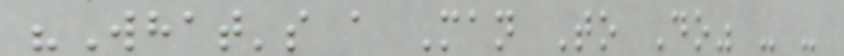"What's a Man To Do" - -
